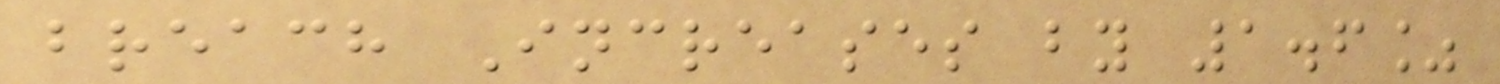breach Increases by 1.6%
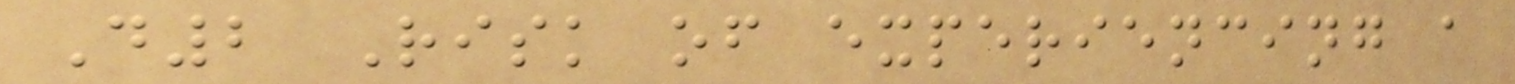D2 Risk of experiencing a
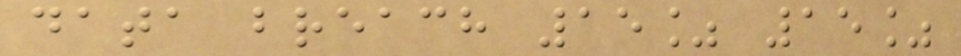data breach 15% 15%
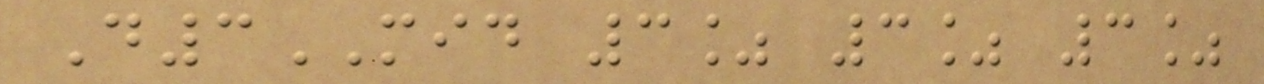D3MID 3% 3% 3%
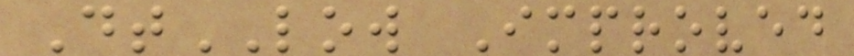DtLOW Improved
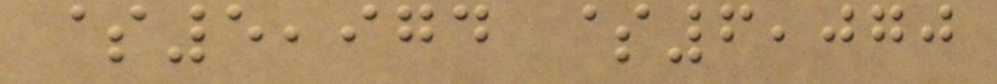$5,974 $6,070
